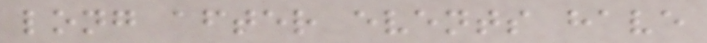long after events have
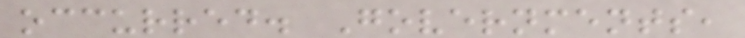occurred. Governments,
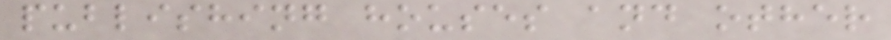publishing houses and other
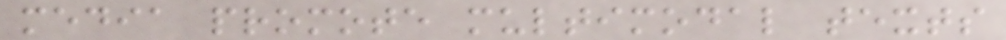media promote multimodal texts
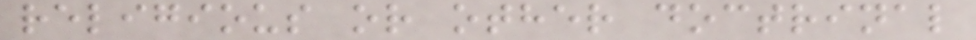religious or other doctrinal
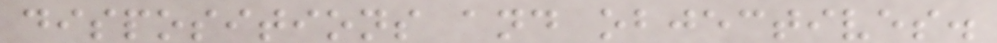dispositions and objectives.
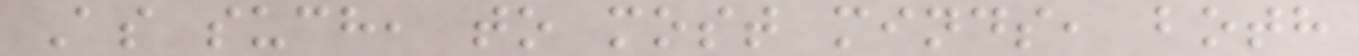As such, to most minds, both
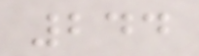244
